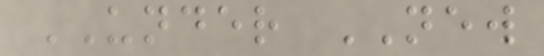UNDER NEW
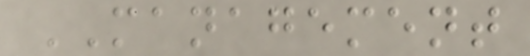MANAGEMENT
